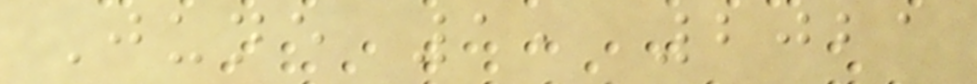June 1, 2021
